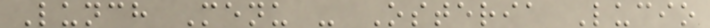Lunch Menu - Osteria Lucio
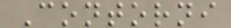Contorni
